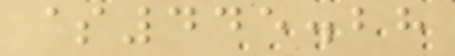$445.28
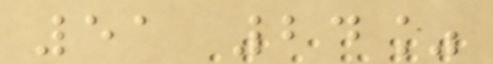51 24%
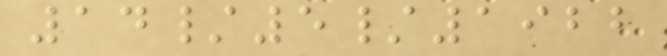14/5/1922
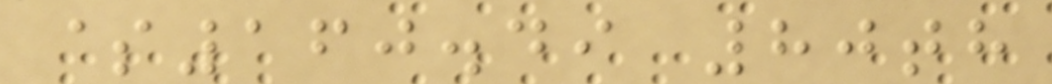$160.49 80th
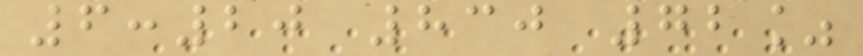6:20 830 72%
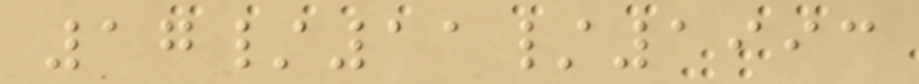17/11/1993
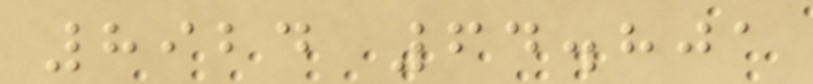8924 64.801
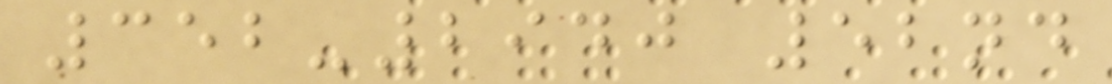352-2940 52nd
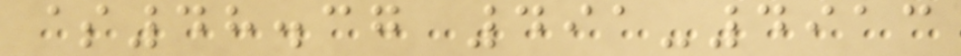$48.37 491-4913
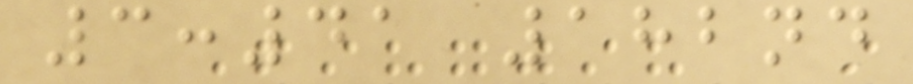3:41 182nd
